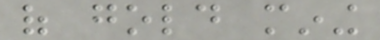of gold mining
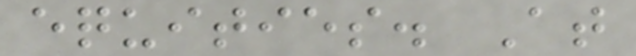equities. At
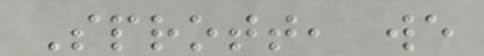Sprott, we
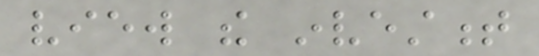view the investment
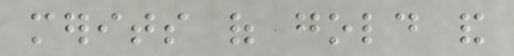merits of gold and
